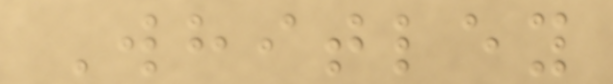Whitley
